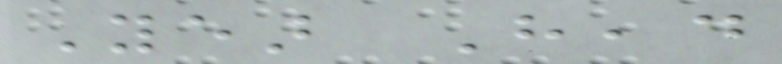Year Head
